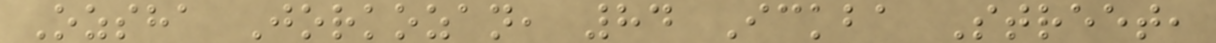Ozsha Jorkozan, 84 Ickba Street,
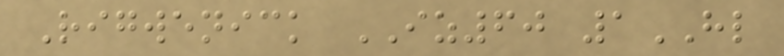Rigwenick IZ60 1HL
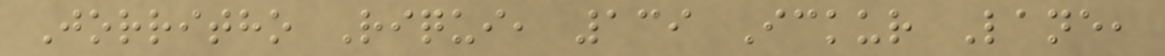Jorritho Riqui, 139 Ickur Lane,
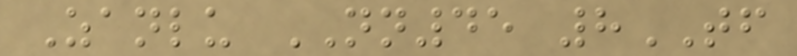Zanlu NN45 8TF
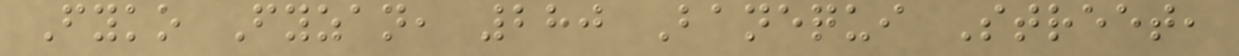Fyko Fyzan, 280 Banequi Street,
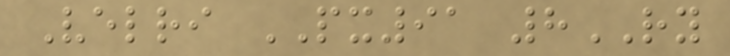Velri PX91 8RY
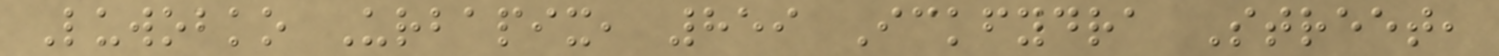Luwobko Urbapix, 859 Ickfydra Street,
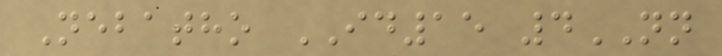Nebatho ID15 4NN
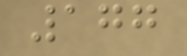177
